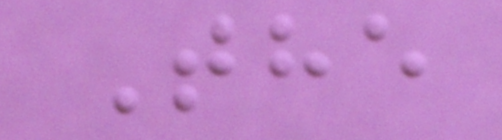The
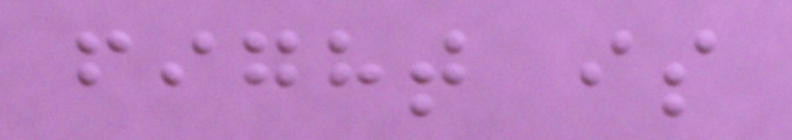fight is
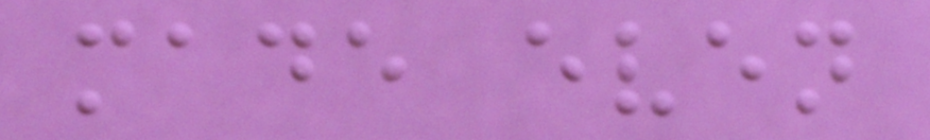made even
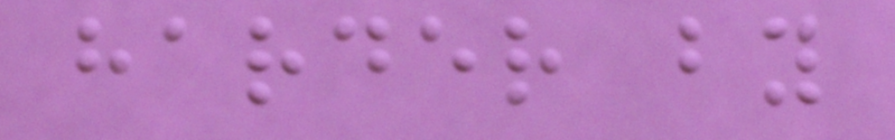harder by
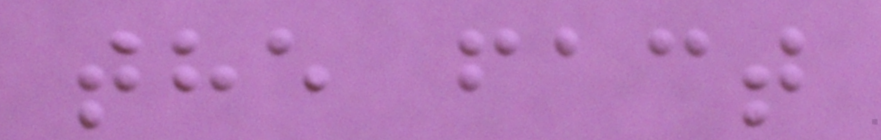the fact
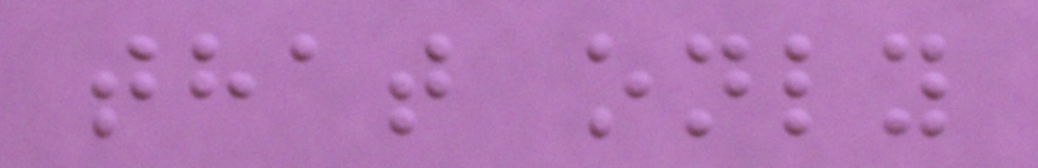that only
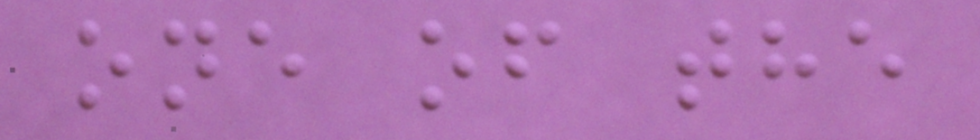one of the
